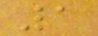1
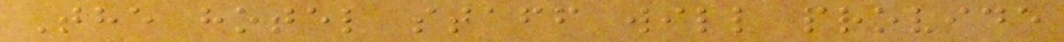The hotel staff will provide
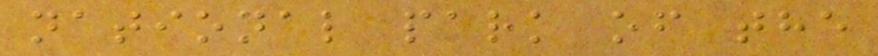national park of the
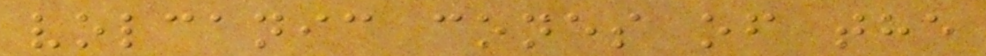volcanic cones of the
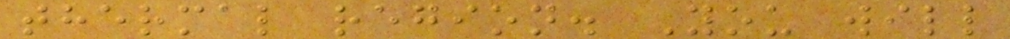thermal region. You will
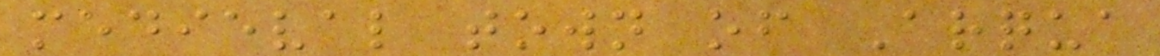medieval town of Arqua
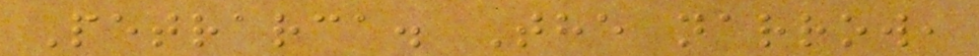Petrarca. The narrow,
